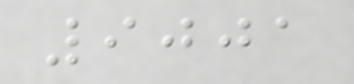9001
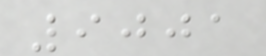9001
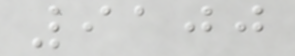9100
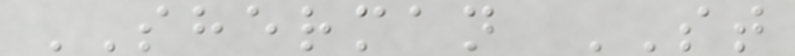SHERMAN ST
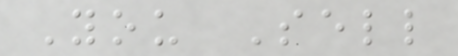You Sell
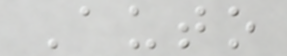Auto
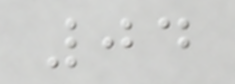04
